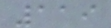119
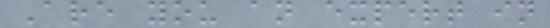Are you an expert in
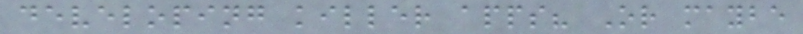developing killer apps? Or maybe
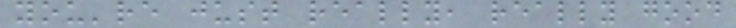you're just really, really good
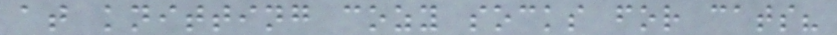at knitting cozy socks for cats?
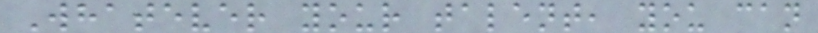Whatever your talent, you can
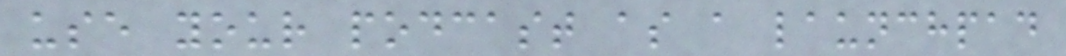use your podcast as a launchpad
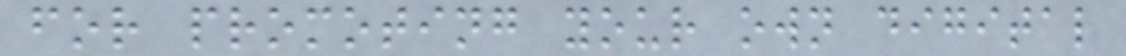for promoting your own digital
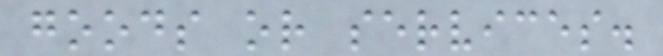goods or services.
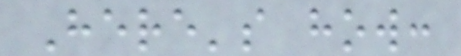Here's how:
